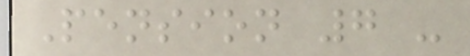Pension 7 -
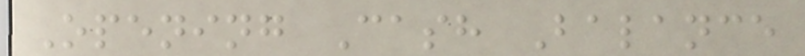Opening Cash Balance
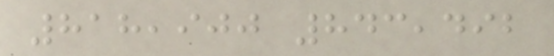818,900 843,492
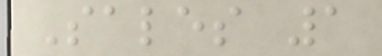Sales 1
